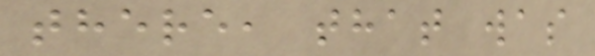there, that was
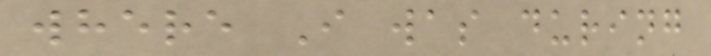where I was during
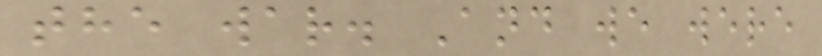the war. And we were
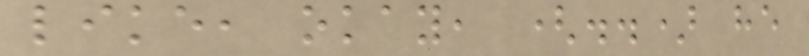like, okay, (..) he
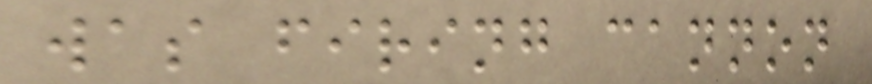was firing cannon
